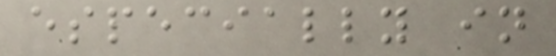especially in
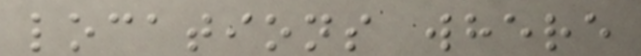locations where
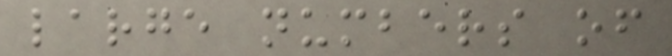large numbers of
